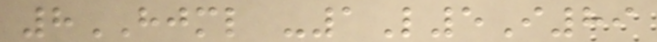8HJML -1L5I89
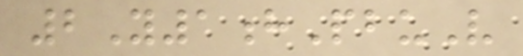2Y1hPbuV
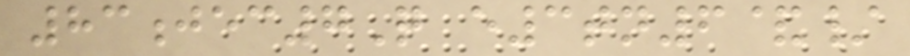83jec7Q e3tn6&/
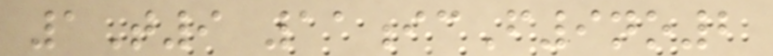1T9 11icF9no2
